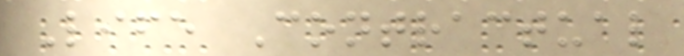Life Contractual
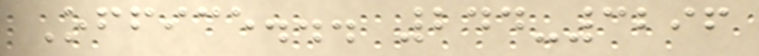Office... 244-3296
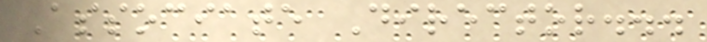Associate Director...
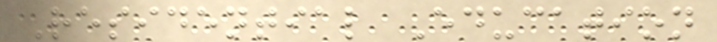Residential Education
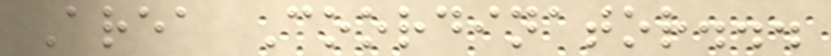Area Coordinator...
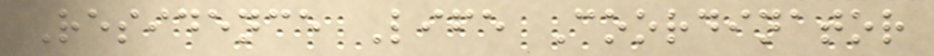Residence Life Coordinator
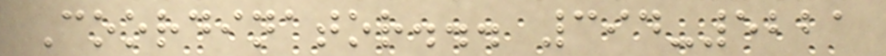Coordinator... 394-5221
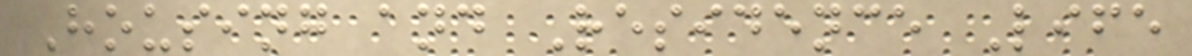Housing and Residence Life
